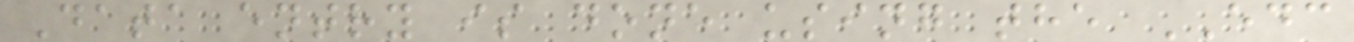Data entry is done using the EDC
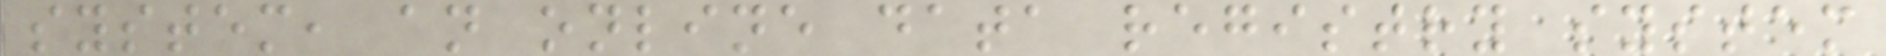system, an online data registry system
